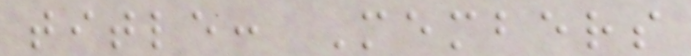title: Members
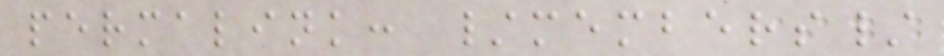permalink: /members/
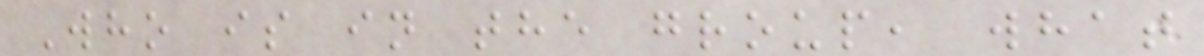Who is in the group, what
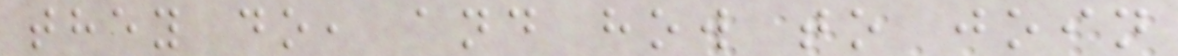they do, and how to join
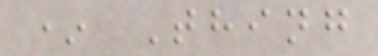* Thing
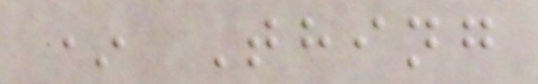* Thing
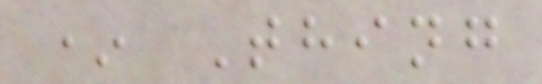* Thing
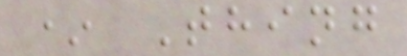* Thing
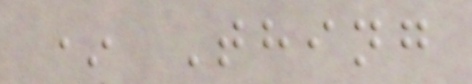* Thing
